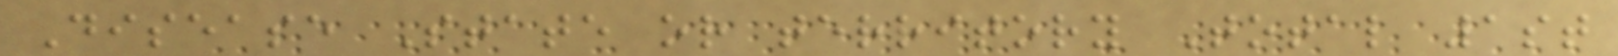Disease State or territory Total 1st
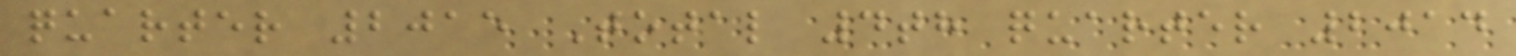quarter 2015 Total 4th quarter 2014
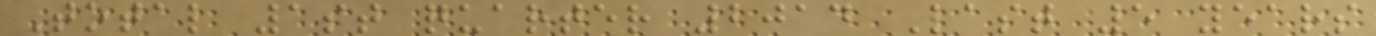Total 1st quarter 2014 Last 5 years
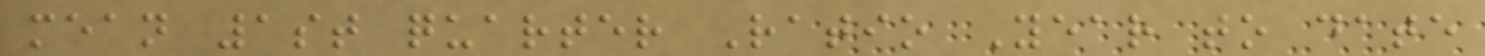mean 1st quarter Ratio Year to date
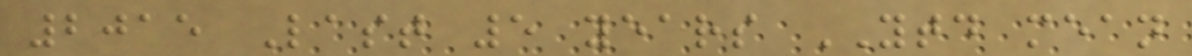2015 Last 5 years YTD mean
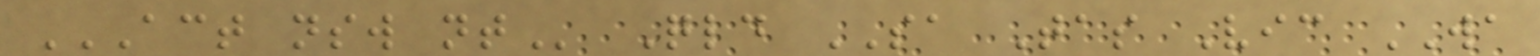ACT NSW NT Qld SA Tas Vic WA
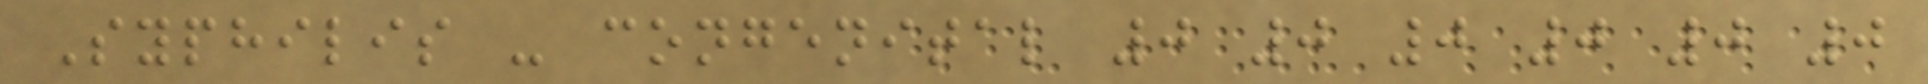Syphilis - congenital 0 0 0 0 0 0
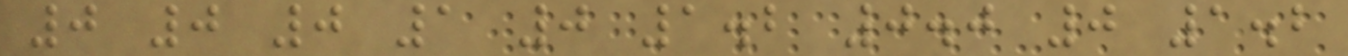0 0 0 1 0 1.2 0.0 0 1.2
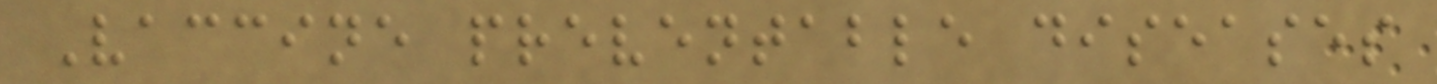Vaccine preventable diseases
